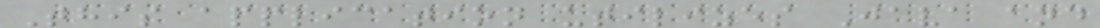This application utilizes Java and
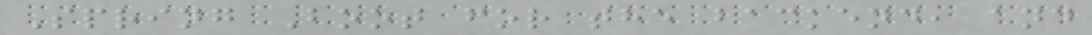Spring Boot for the backend, and
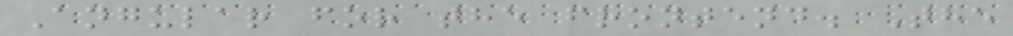Angular for the frontend. The
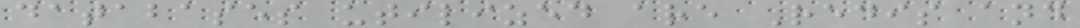databases utilized are Redis and
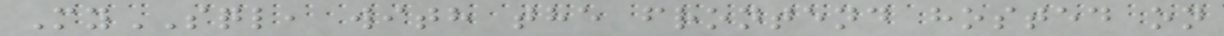MySQL, with the frontend hosted on
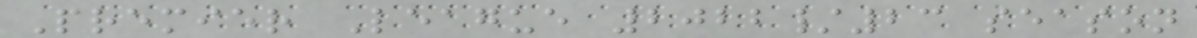Premier League 2022/23 season
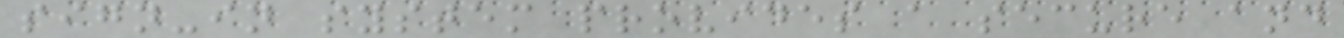sign-in system provides a secure and
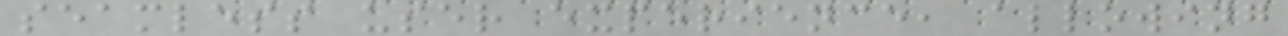seamless user experience, allowing
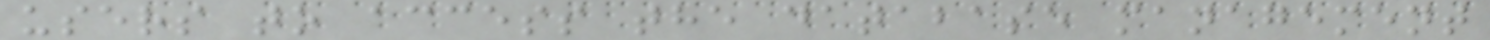users to access the database management
